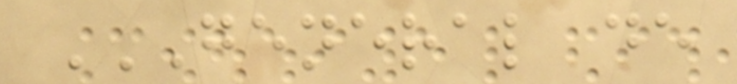GENERAL DE
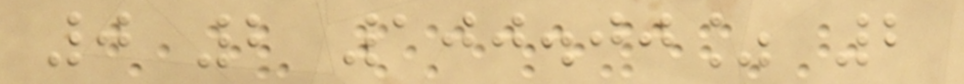0 2 100.00% 2
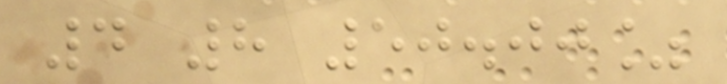4 8 50.00%
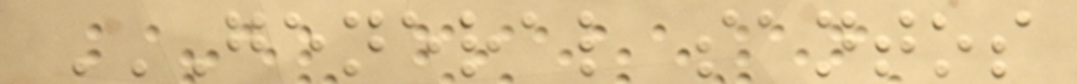GENERAL SANTOS
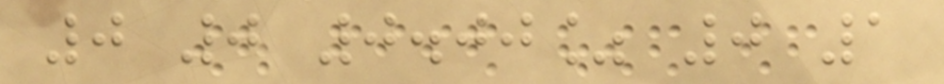0 0 0.00% 0 1
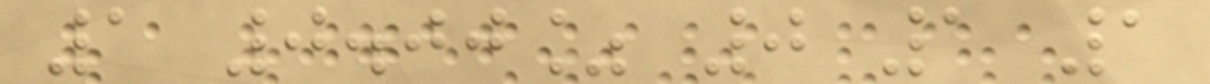1 0.00% 0 1 1
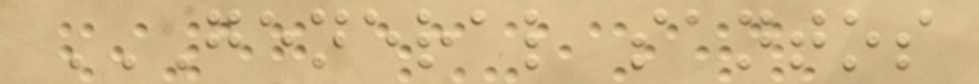GENERAL SANTOS
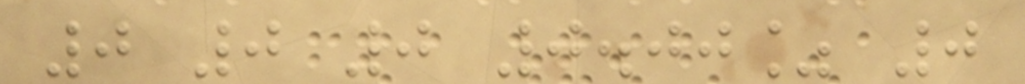0 0 0 0.00% 0
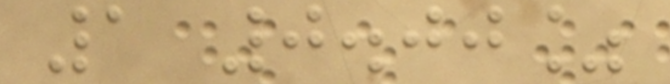1 0.00%
